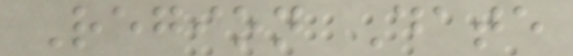Region Date
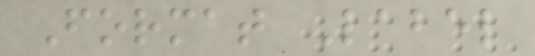Format Label
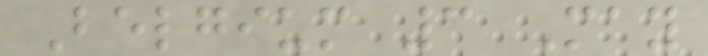Belgium 3 May
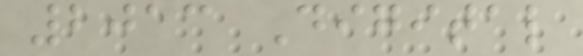2013 Digital
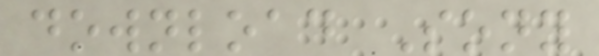download Sony
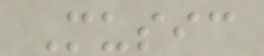Music
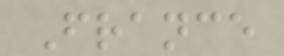France
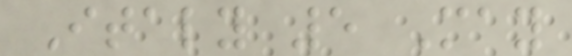Italy 5 May
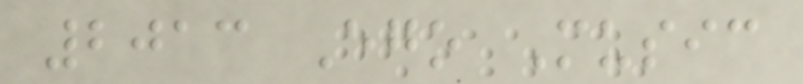2013 Ego Music
